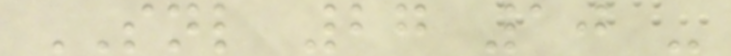SNL 27 10 -
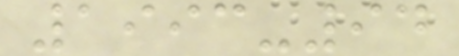1993-94
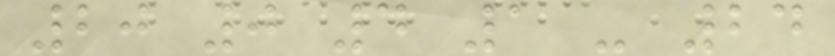20 0 4 1 - 24
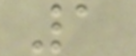1
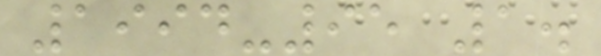1994-95 1.
